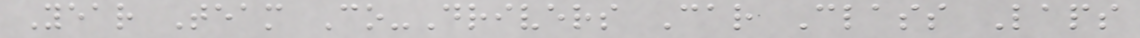Year Team Co-Drivers Car Class Laps
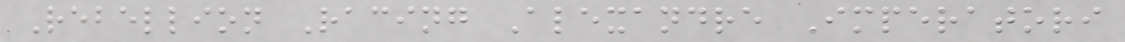Rebellion Racing Alexandre Imperatori
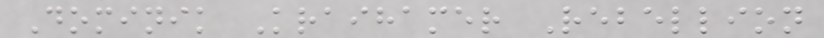Dominik Kraihamer Rebellion
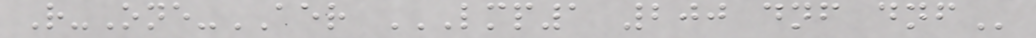R-One-AER LMP1 200 DNF DNF
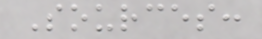Sources:
